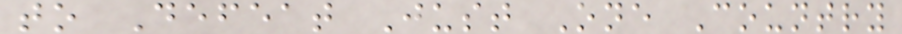to Defeat Just One Country
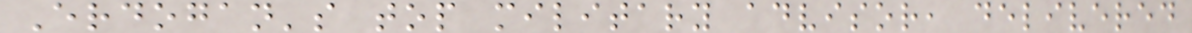Erdogan's top military advisor, delivered
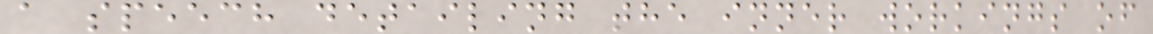a speech detailing the inner workings of
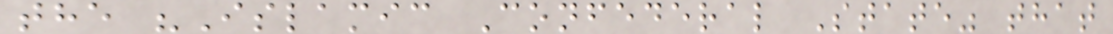the "Islamic Confederal State" that
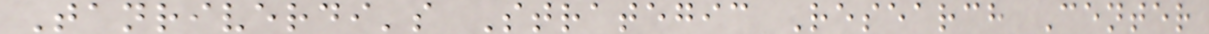Tanriverdi's Strategic Research Center
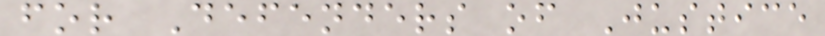for Defenders of Justice
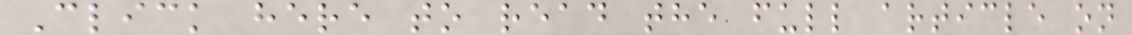Click here to read the full article on
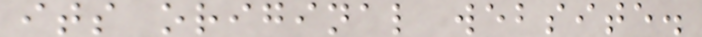its original website.
